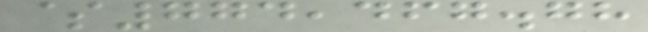$774,467.78
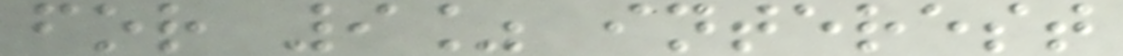for 9% interest
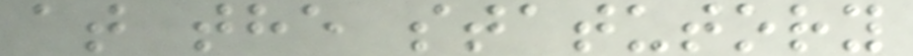at the statutory
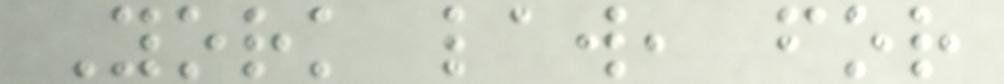York law, for
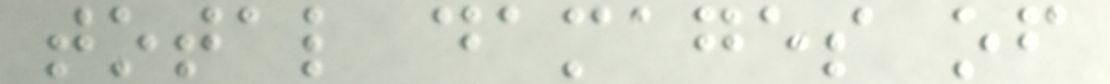total damages of
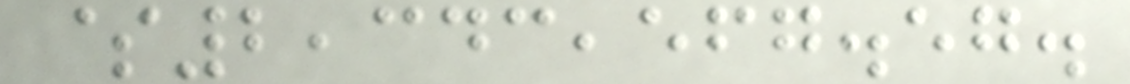$2,343,567.57.
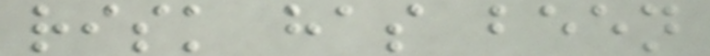risk has been
